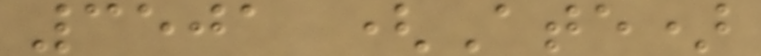3501 (Ate)
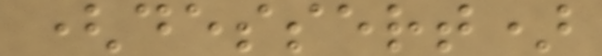(dessert)
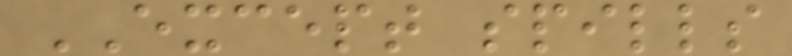EXCEPT spills
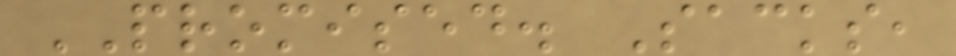PROMISED. Sacks,
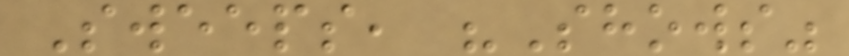Sweeps, "Shows"
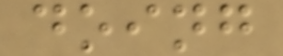doing
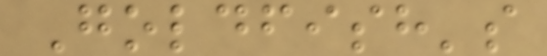Goldfish's
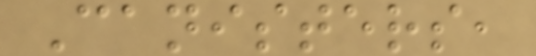Canisters,
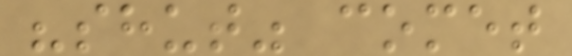"shut" comet
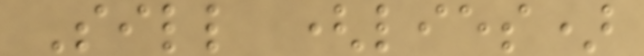Sill (lies)
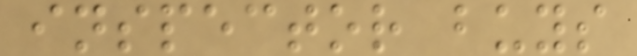inspector buys
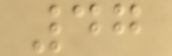47
